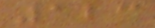123
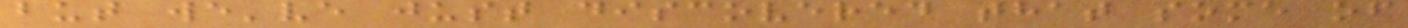but we've just discovered that some of
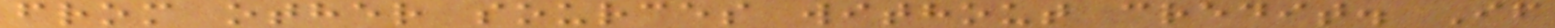from other sources without credit. If
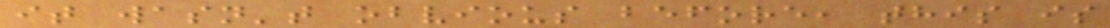it wasn't obvious before, this is
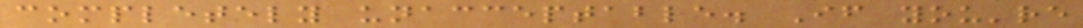completely unacceptable. If you're
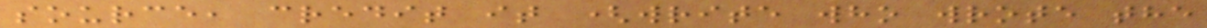source, credit it (write who wrote the
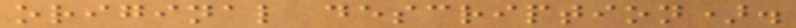original description).
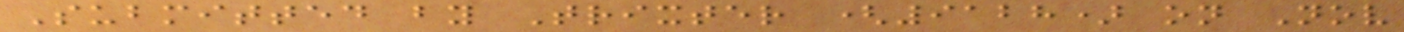Submitted by Trixter (9128) on Nov
